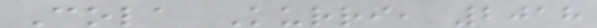Cola Kurri, 2018
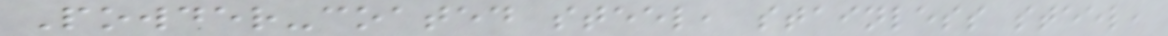Powder-coated steel, stainless steel,
